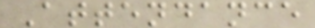Attendance
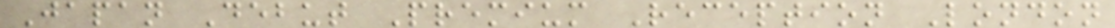Japan Debut Premium Reception London
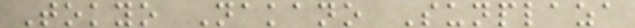Tokyo Nakano Sunplaza
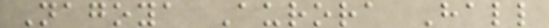Nagoya Aurora Hall
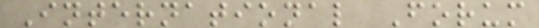International Forum
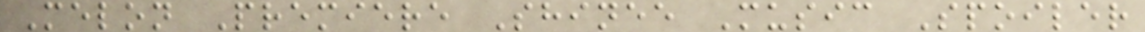Melon Premiere Shinee Music Spoiler
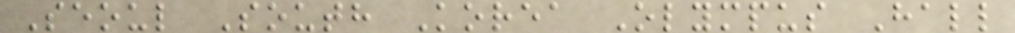Seoul South Korea Olympus Hall
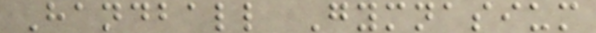Handball Gymnasium
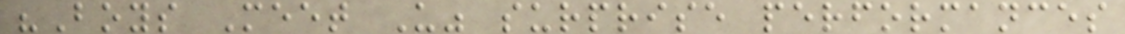"Boys Meet U" surprise performances
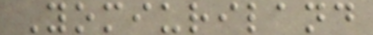Yomiuriland
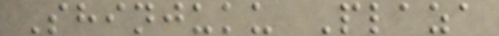Shinjuku Plaza
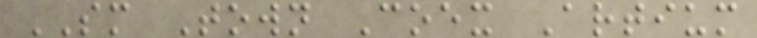SM Town Coex Artium
